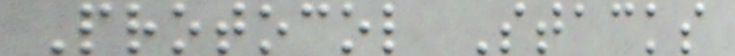Protocol Stacks
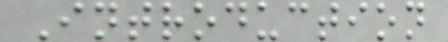Introduction
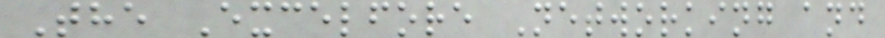The Excelfore Networking and
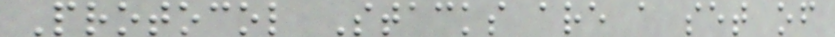Protocol Stacks are a set of
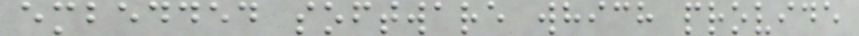embedded software which provide
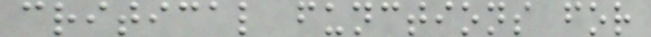critical functions for
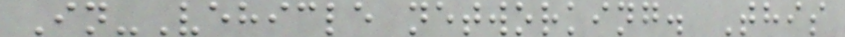In-Vehicle networking. This
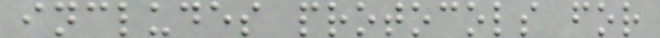includes protocols for
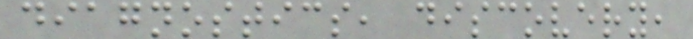diagnostics, discovery,
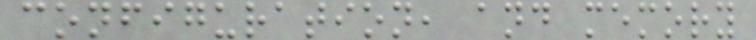configuration, and memory
